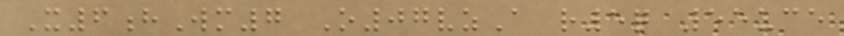X6hWm7 O07vzA r5q 55uce
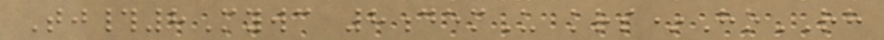Tj#8Mywc 8demU krs*HoRH
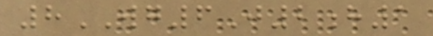8WG6J2h1
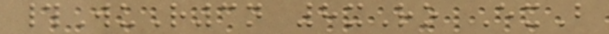#WuR3n 8xRo ExB
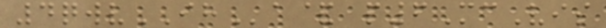4qwvIHa& p6McVis
